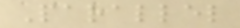Parallel
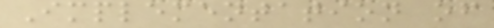Implementation of
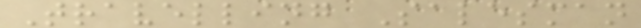Travelling Salesman
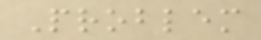Problem
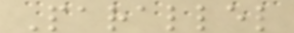Parallel
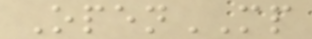OpenMP
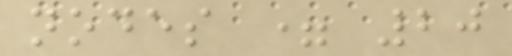nodes = 20
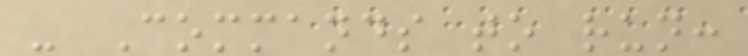- Commands to run:
